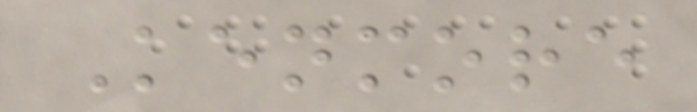Kenmore
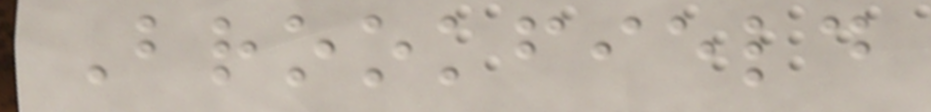Brookfield
